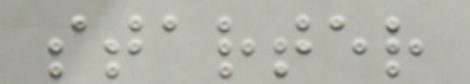starter
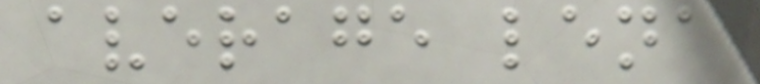average lena
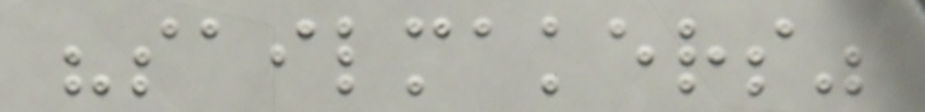"sailmakers"
